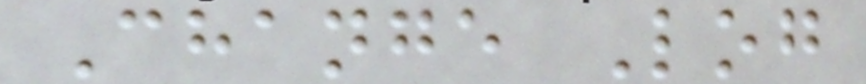Change Log
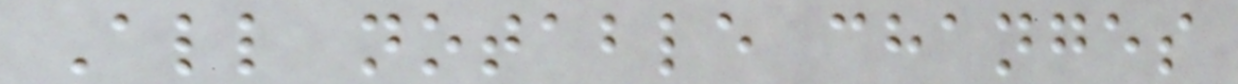All notable changes
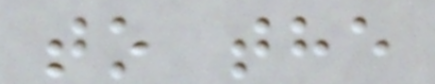to the
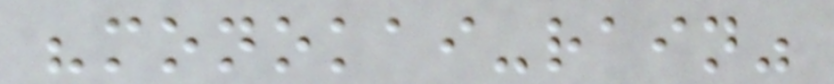"monokai-rain"
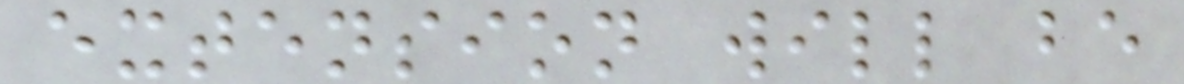extension will be
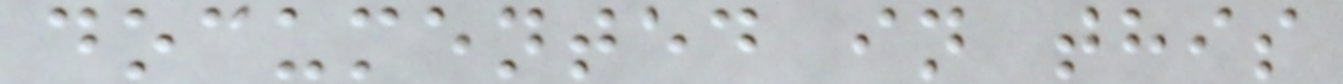documented in this
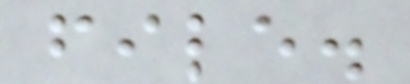file.
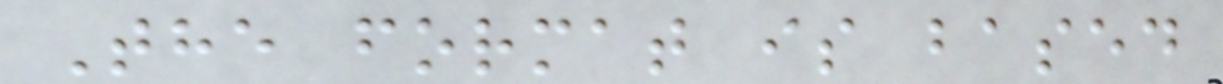The format is based
